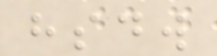hsdw
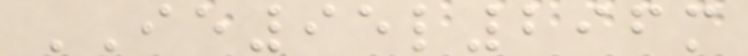IE95l296m
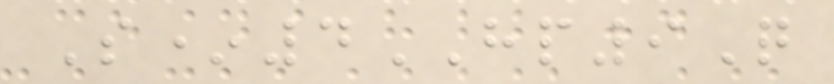S*4HP9Q
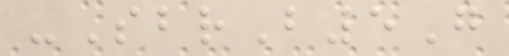-SbrB5G
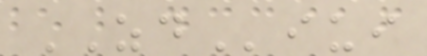ZDiui
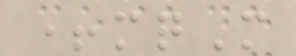+mqM
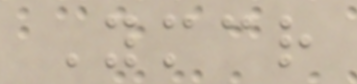Ymcr
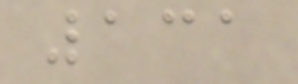131
